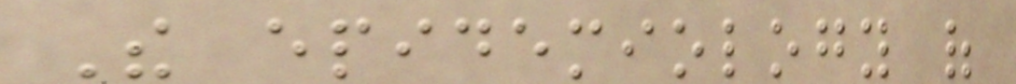The epidemiology of
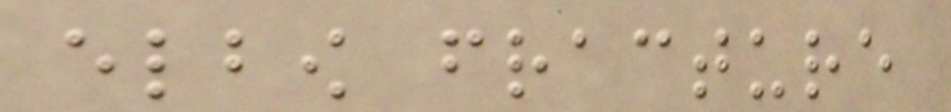elbow fracture
